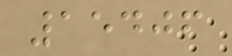15406
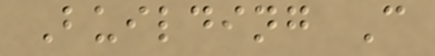Building C
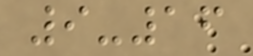9-16
